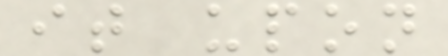it upon
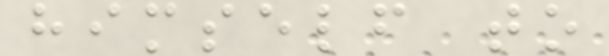himself to
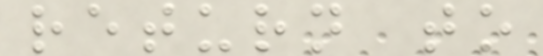return to
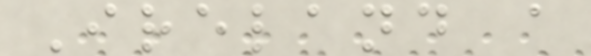Ireland a
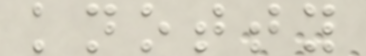knotty
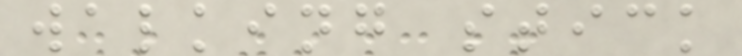walking stick
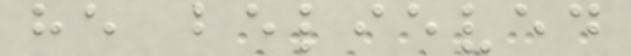he believed
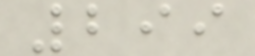299
